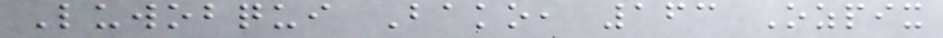Luwobqui Bako, 163 Ozpix
